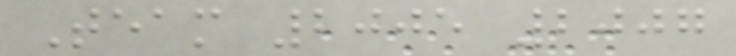Team 2005 2007
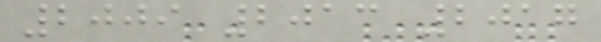2009 2013 2017
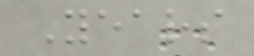Years
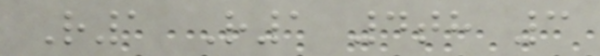R1 R1 4th 3
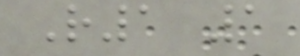R1 1
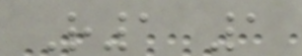R1 1
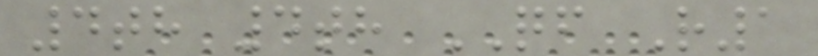4th 4th QF R1
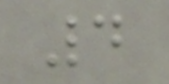4
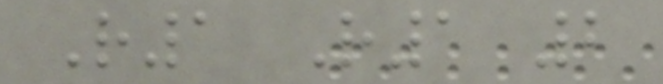R1 R1 2
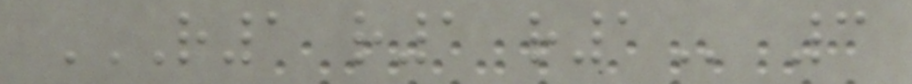R1 R1 R1 3
